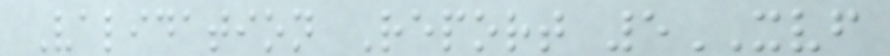Validation Report 5XVF
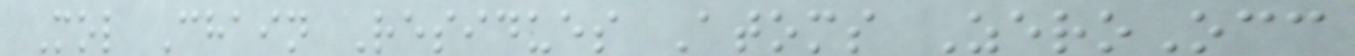Mol Chain Residues Atoms ZeroOcc
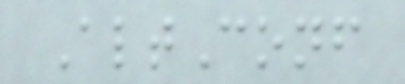AltConf
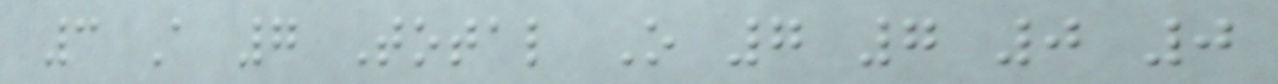3 A 7 Total O 7 7 0 0
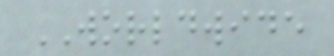WORLDWIDE
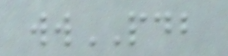wwPDB
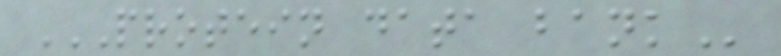PROTEIN DATA BANK
